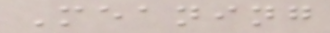Meaning
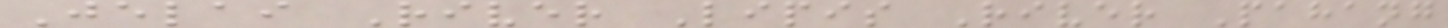Jelai River Lipis River Pahang
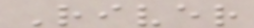River
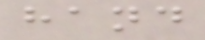hand
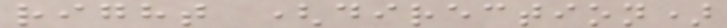right (direction)
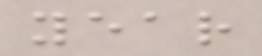year
